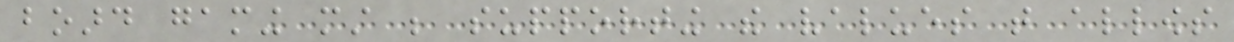board gaming must be supporting the values that allows
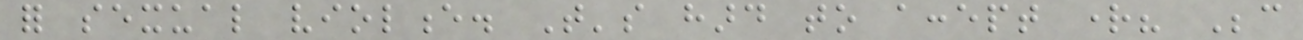for sexual violence. That's hard to accept right? Because
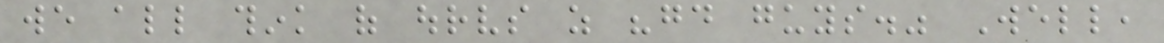we all think of ourselves as "good guys." Well,
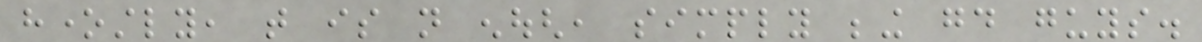honestly, that is not enough, simply being good guys.
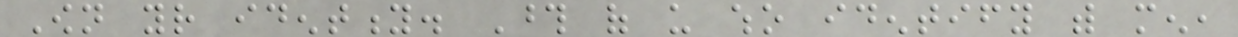Own your identity. Those of us who identify with men,
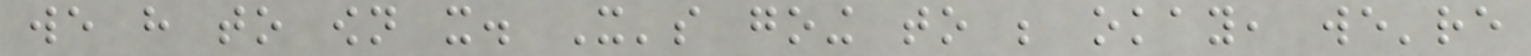we have to own it. It's going to be okay, we're
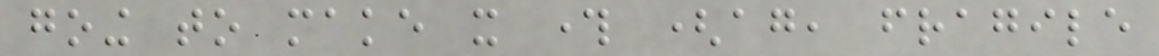going to make it through (again, fragile
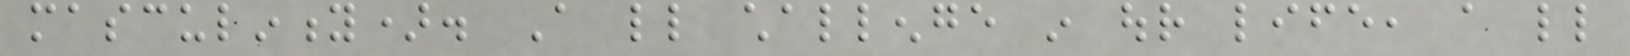masculinity). A little challenge in our life, a little
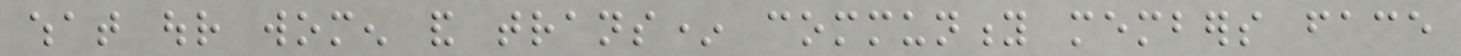what our women and trans* community members face
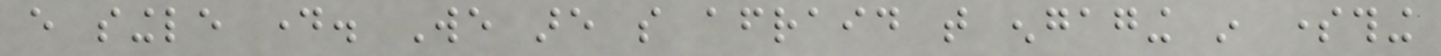every single day. We are so afraid that engaging in something
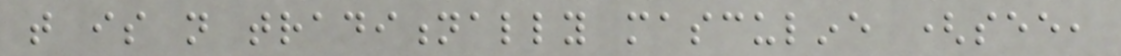that is not traditionally masculine (see,
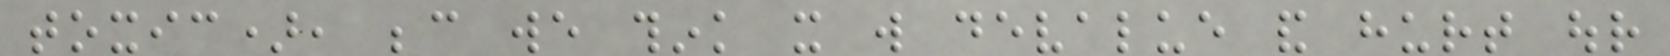toxic), because we think it will devalue and hurt our
